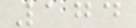174
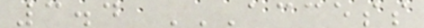3.4 ACCESS
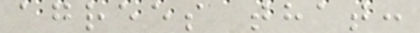agrees that:
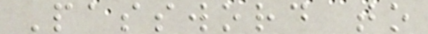Password to
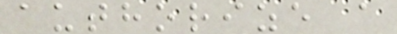authorize a
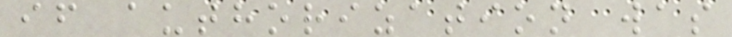if authorization was
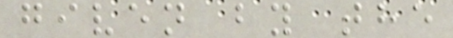given by the
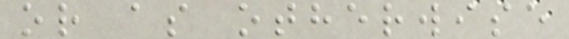or as otherwise
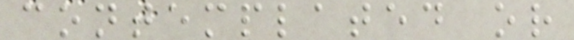contemplated or
